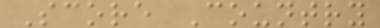Score Country
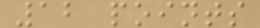12 points
